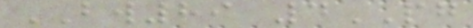BW89 4PG
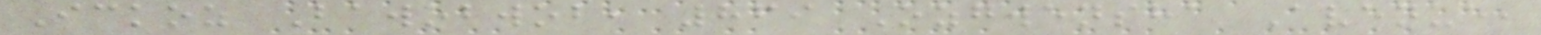Ickoz Bawobwob, 869 Ozgwensha Avenue,
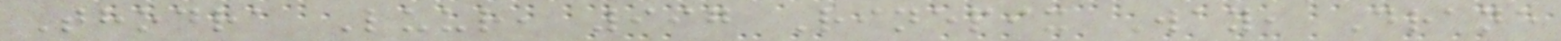Thodra Luur, 997 Rinepix Way, Drane
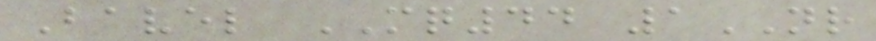Bavel MQ44 1NR
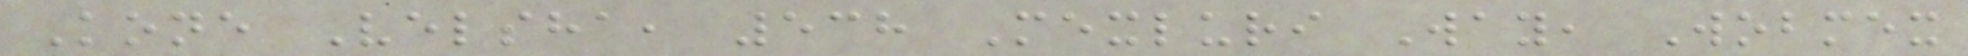Kone Velsha, 538 Mexluri Way, Wobmex
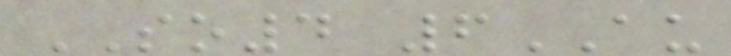SO4 6AU
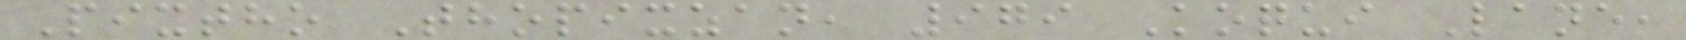Pixtho Thopixzan, 979 Koqui Lane,
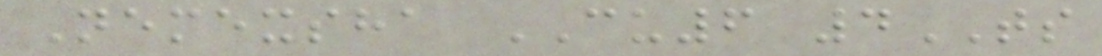Nemexsha CU6 4TS
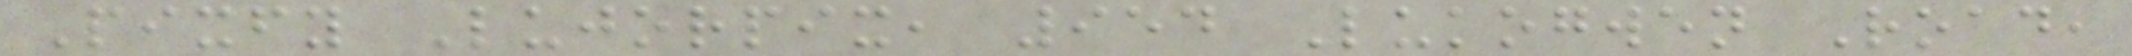Pixfy Lujorpix, 954 Lukogwen Road,
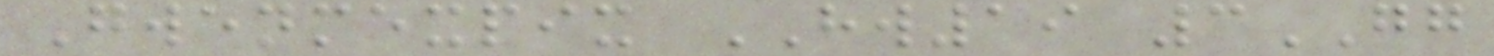Gwenmexpix HW19 3GG
